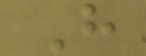H
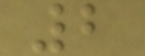2
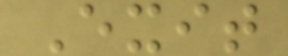Exit
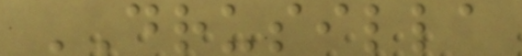DRUSILLA
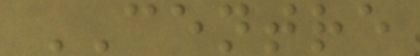CENTRE
